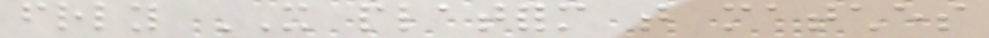friendly IT platform that matches
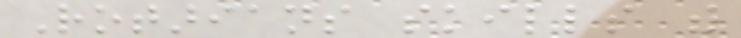Rotarians skills with
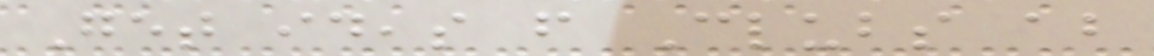Get ideas from Clubs about
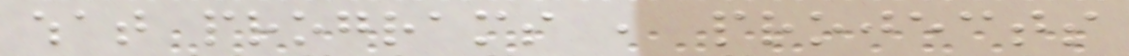what programs , projects
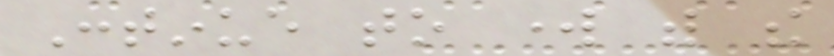Continue to work with the
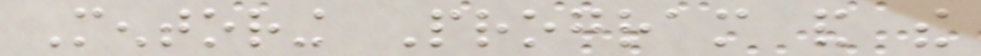Mentoring Program and the
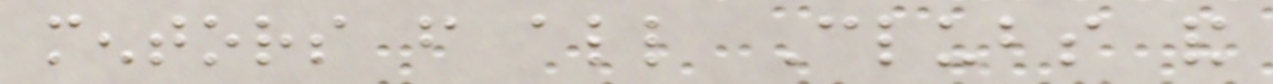mentors from all Clubs and
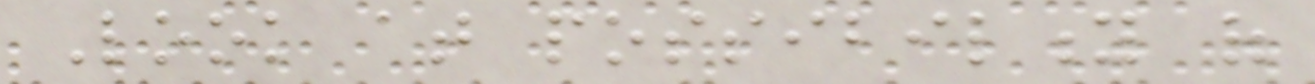Look at possibility of
